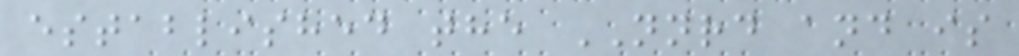established the NNRD and is
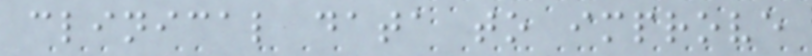clinical data to improve
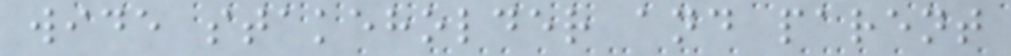wide stakeholder and parent
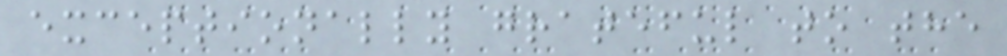exceptionally grateful to the
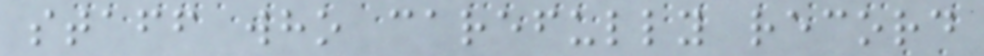staff who carefully record
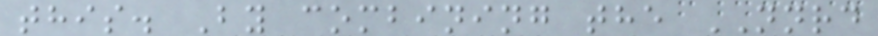this. By combining the NNRD
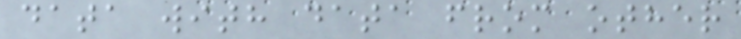data with data from other
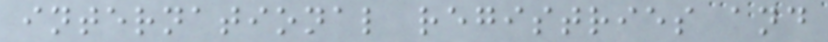international registries and
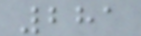281
